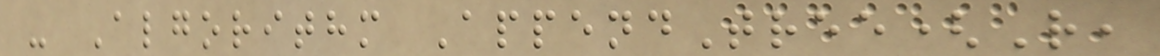- Algorithm AppendTree(R,
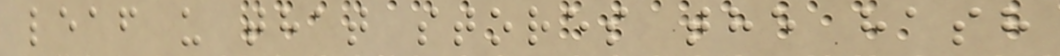leaf u that stores the hash
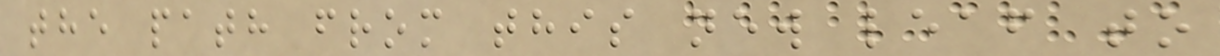the path from this new leaf to
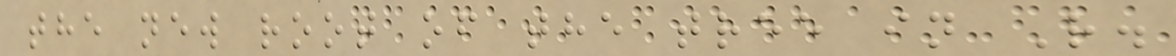the new root of the tree in R.
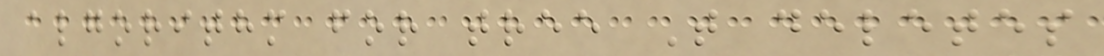algorithm for tree T deletes
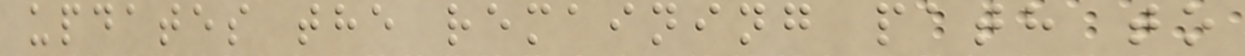updates the remaining path to
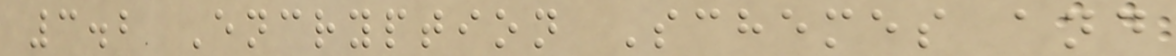3.2 Encryption Schemes and
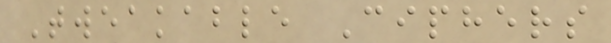Tweakable Ciphers
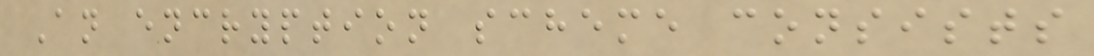An encryption scheme consists
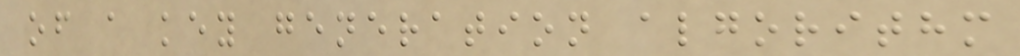of a key generation algorithm
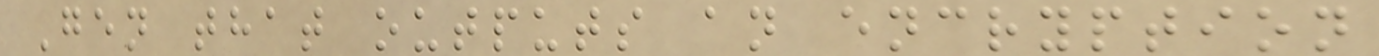Gen that outputs an encryption
